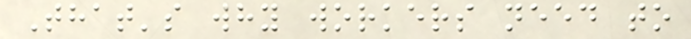That's why workers need to
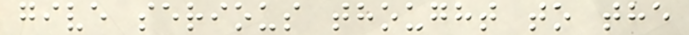give serious thought to the
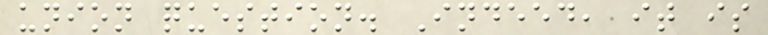union question. Indeed, it is
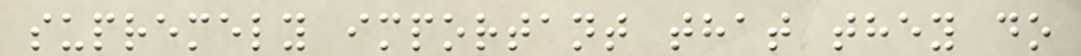supremely important that they do
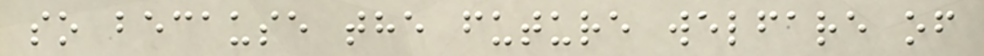so because the future welfare of
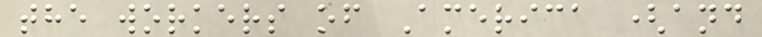the workers of America (and
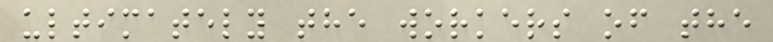ultimately the workers of the
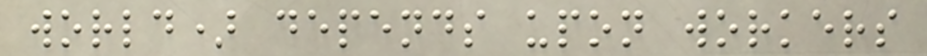world) depends upon workers
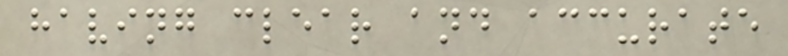having clear and accurate
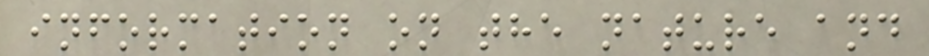information on the nature and
